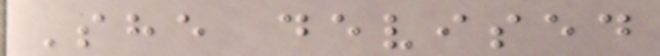She devised
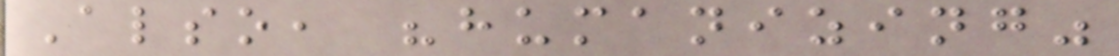Also, "humanizing"
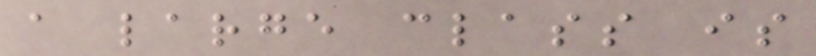a large class is
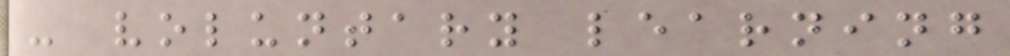- voluntary learning
